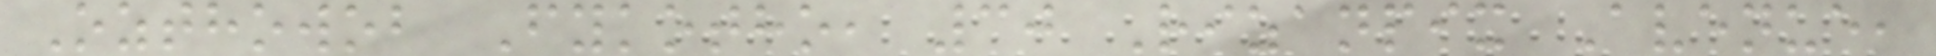Ozthowob Fykotho, 30 Rizanpix Avenue,
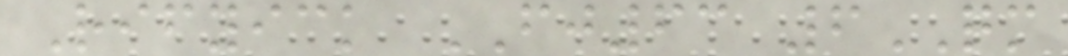Rifyick FJ63 6QM
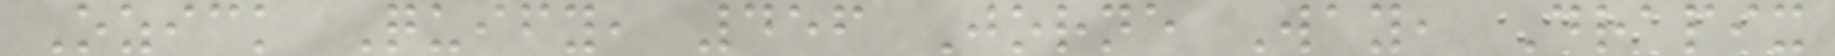Ozick Quify, 456 Jorne Way, Drapix
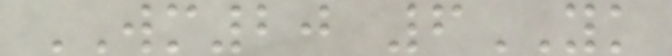WM20 6YK
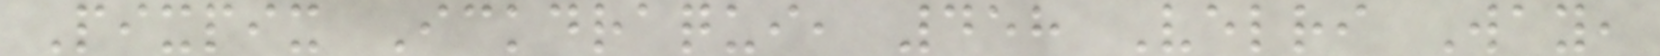Pixpix Ickdraqui, 458 Velri Way,
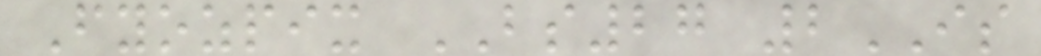Fyozpix BS27 2IS
